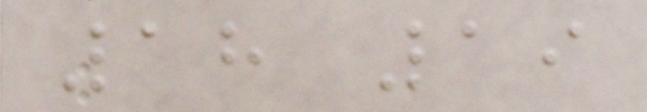18 19
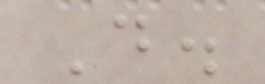D.
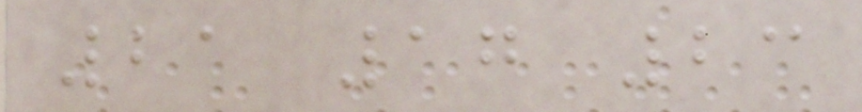21 17 23
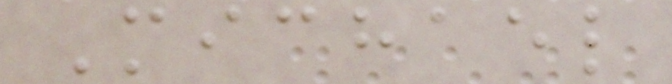Michael
